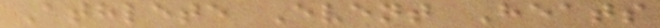Athlete Event Heats
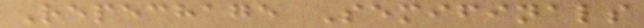Repechage Semifinals
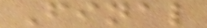Final
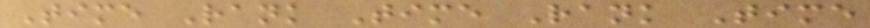Time Rank Time Rank Time
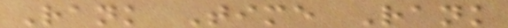Rank Time Rank
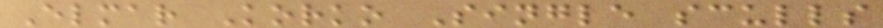Elmar Korko Single sculls
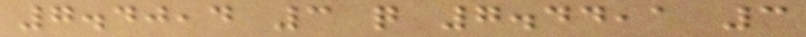7.40,4 3 q 7.44,1 3
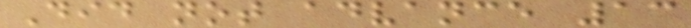Did not advance 13
